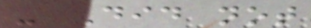- Did not
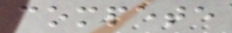compete
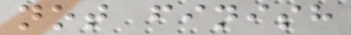not finish
